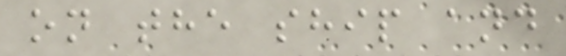on the ship and
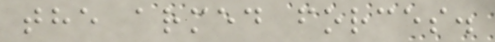the armed forces.
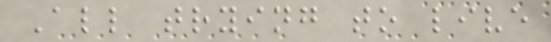All trying to live
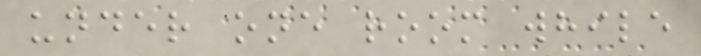under one room while
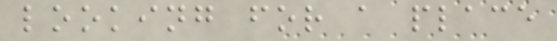looking for a place
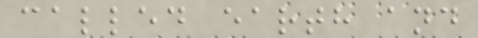called earth and
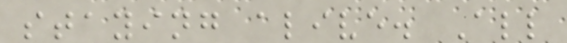staying alive. All
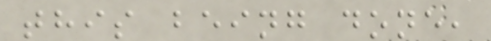this being done,
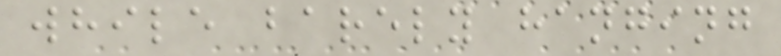while barely hanging
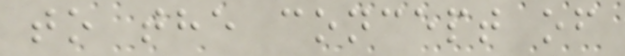to the concept of
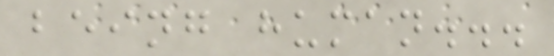being human...
